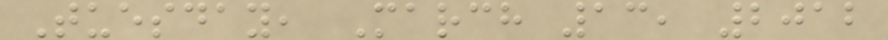Tuesday, March 13, 2012
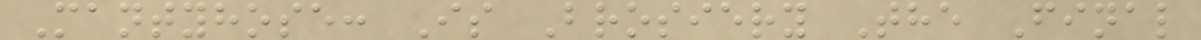Mantyhose: Is Brosiery The Final
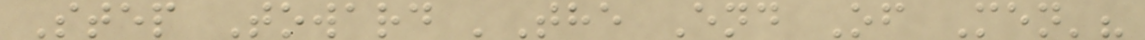Step Toward 'The End Of Men'?
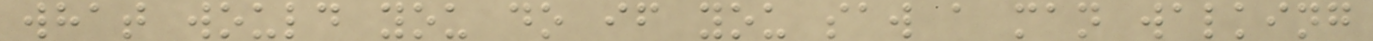what would you do if you saw a man walking
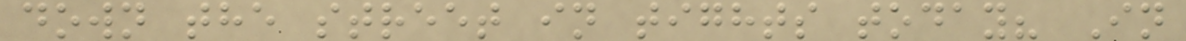down the street in tights today? In
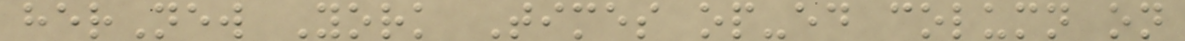herNew York Times op-ed column on
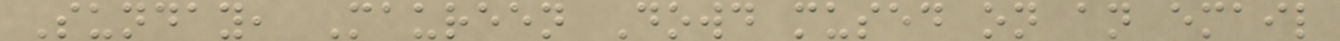Sunday, Maureen Dowd mused on an email
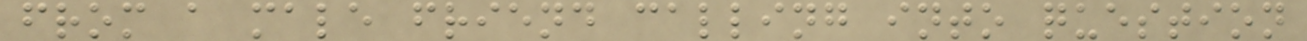from a male friend calling into question
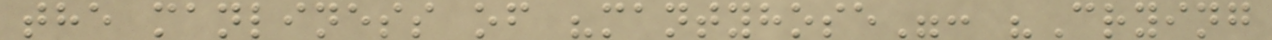the manliness of "mantyhose": "Crying
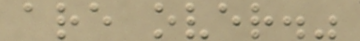are over."
